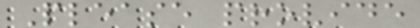Please provide
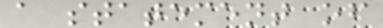a statement of
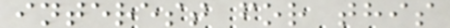interest for this
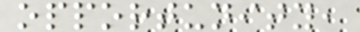opportunity,
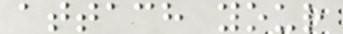attach your
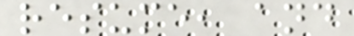resume, and
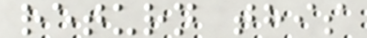return this
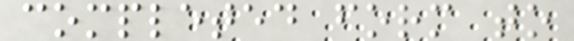completed form to
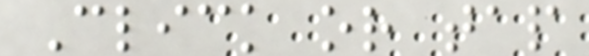Click or tap
